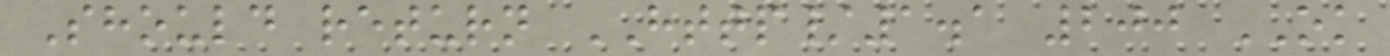Should return HTTP/1.1 200 OK
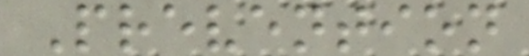Prevention
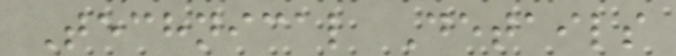Technical Details
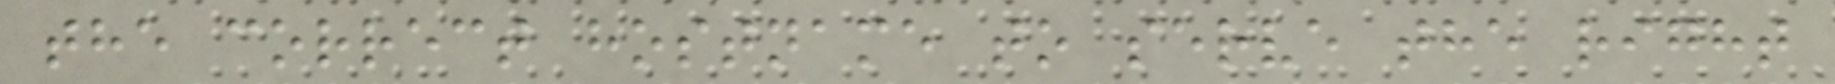the correct hostname to serve the right
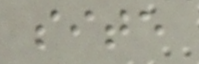site
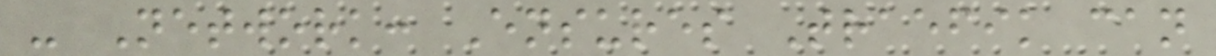- Network: Ensures Traefik can
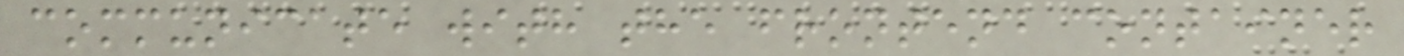communicate with the frontend container
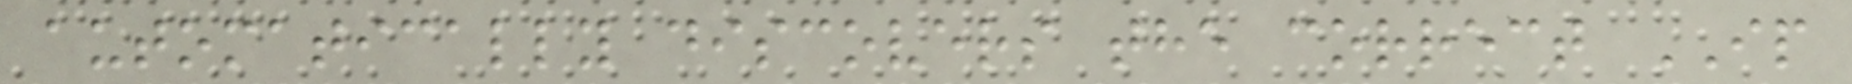automatically discovers the correct IP
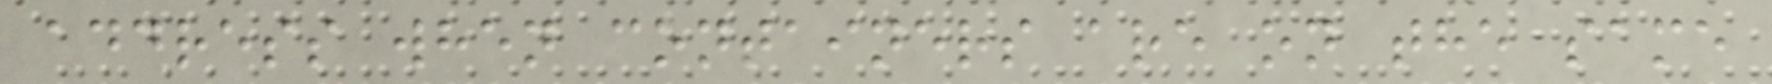address when containers are on the same
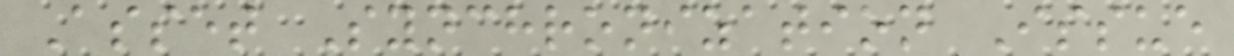Asset Synchronization Issue
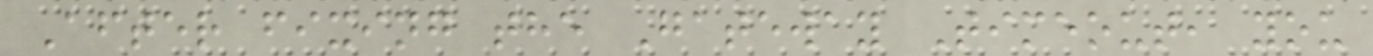After fixing the Gateway Timeout, you
